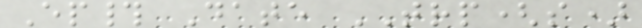Ep# Date TRP(s)
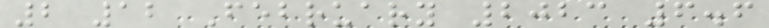2 12 February 2023 6.6
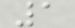1
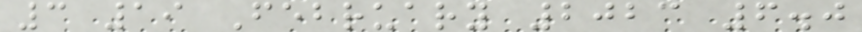3 19 February 2023 6.0
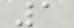1
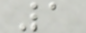1
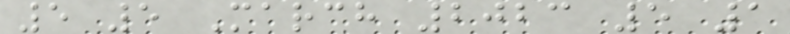5 5 March 2023 5 1
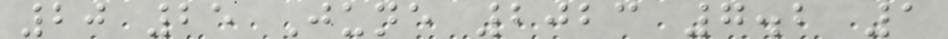20 25 June 2023 7.2 1
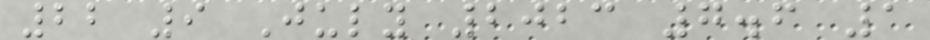22 9 July 2023 7.6 1
